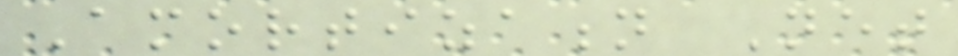Amortization Net
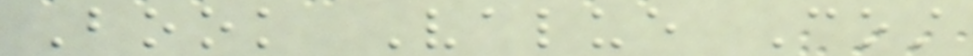Book Value Cost
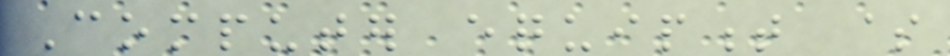Computer equipment $
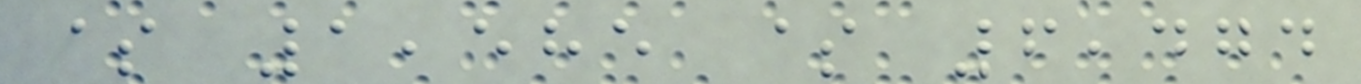$ 1,585 $ 6,474
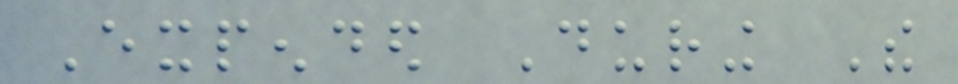Expended During The
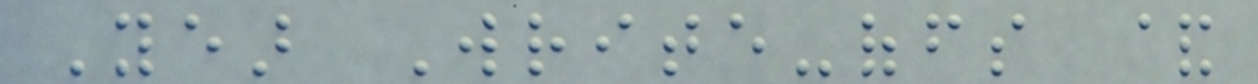Year Write-offs &
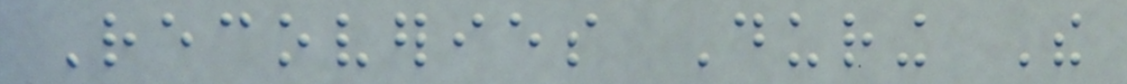Recoveries During The
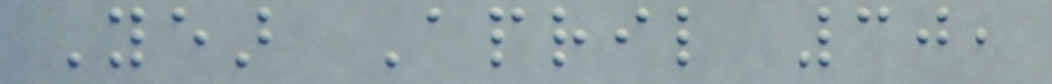Year April 30,
